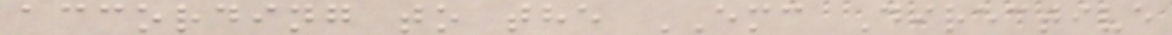according to the EMC Directive
